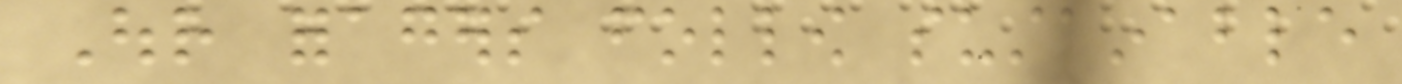Our foragers follow sustainable
